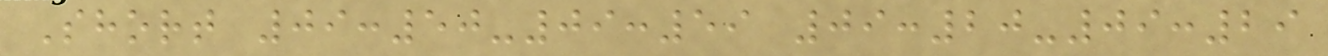Short 09:50-09:59 09:20-09:29
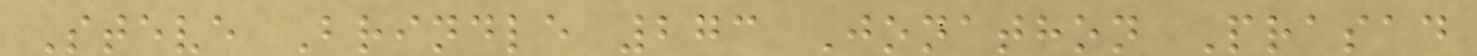Steve Brindle 273 Jonathon Prasad
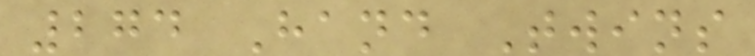274 Hand Twins
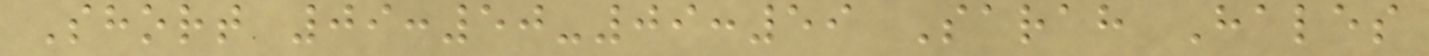Short 09:50-09:59 Sarah Hales
